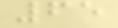65
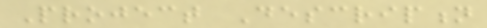Project Description
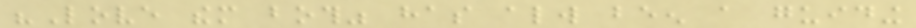"Love them both" has always been a guiding
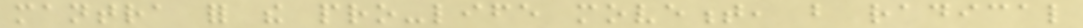mantra for the pro-life movement, but radical
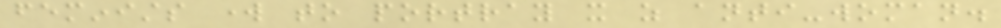feminists work to portray it as anti-woman.
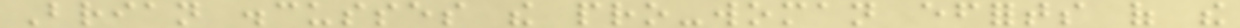Brian discusses the pro-woman efforts of the
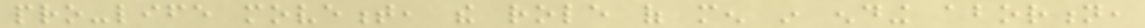pro-life movement, the role of men in ending abortion,
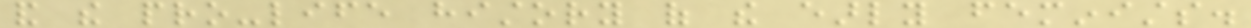and the pro-life history of the early feminists.
